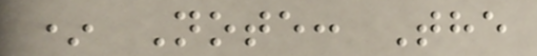* Note: The
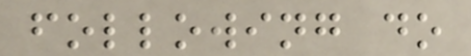following do
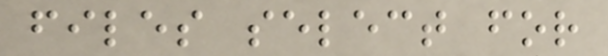files select for
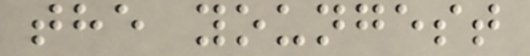the youngest
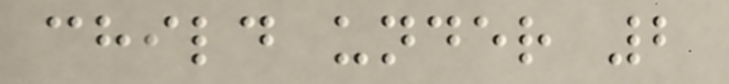child under 2
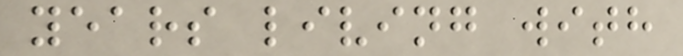years living with
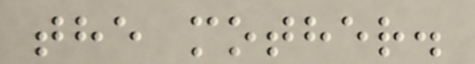the mother.
